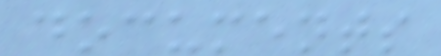documents
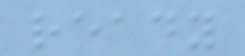ready
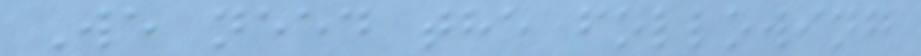We need the following
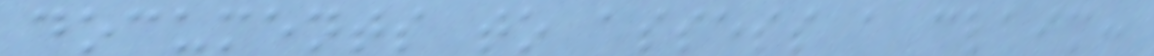documents to assess a claim:
